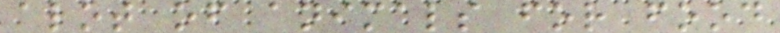alot of animals for food
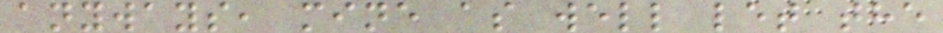anyways, mine as well let the
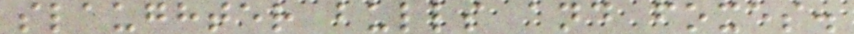slaughter bulls and foxes.
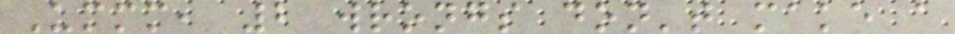Ummm, 2 wrongs don't make a
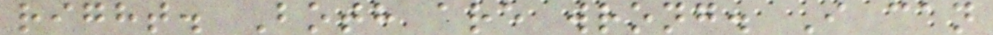right. Both are wrong. I can
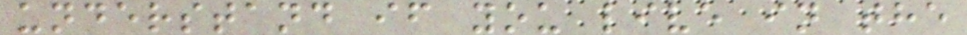understand if you live in the
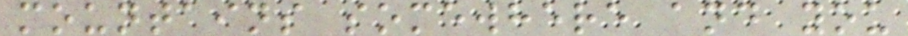mountains somewhere and you
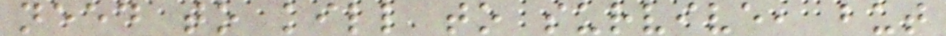need to kill to survive, but
